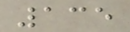135
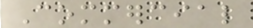Commercial
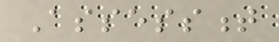Assessment
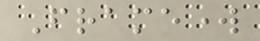Framework
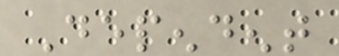Dependent
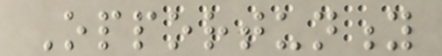Opportunity
